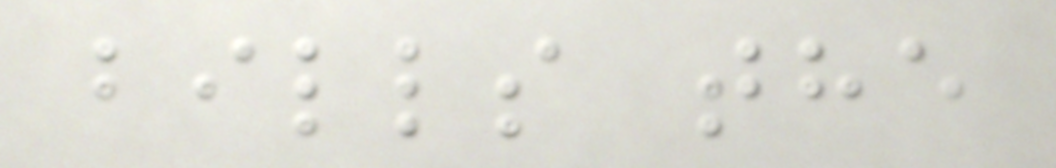bills the
